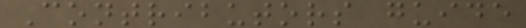Contributors guide
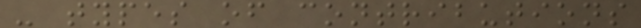- types of contributions
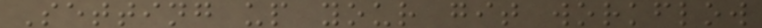Setting up your git workflow
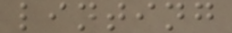linting
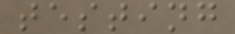testing
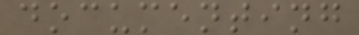documenting
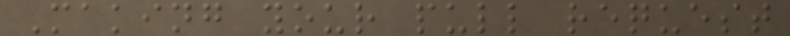Making your pull request
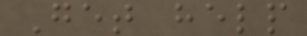Get help
